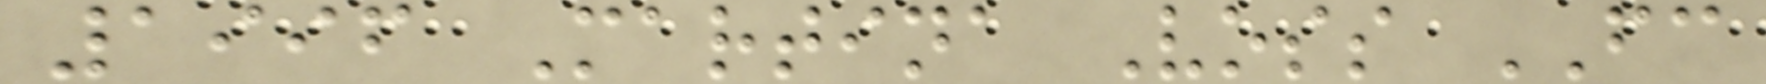1996 Martina Voss FC
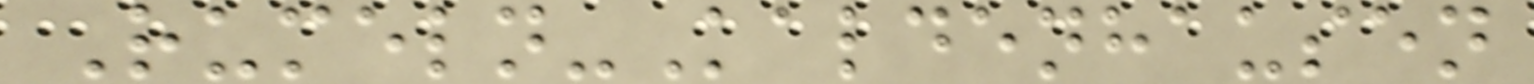Rumeln-Kaldenhausen
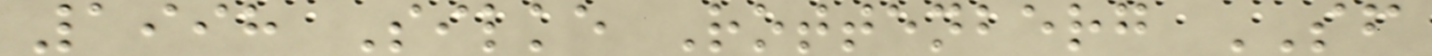1998 Silke Rottenberg SF
